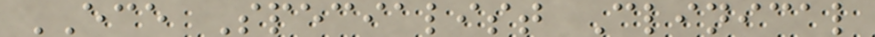ECE Specialist Clinical
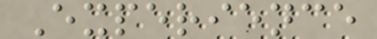Experience
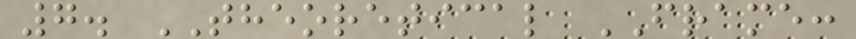7. THEORETICAL FRAME:
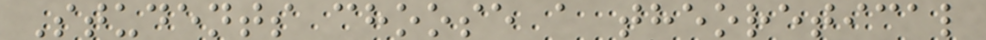Students choose a theoretical
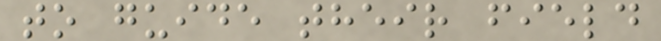to guide their field
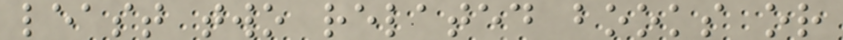least two related books or
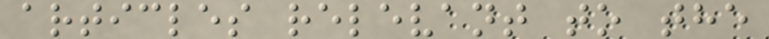articles relevant to the
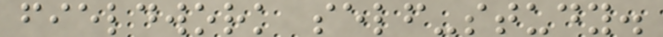fieldwork self-study.
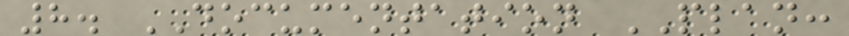8. DOCUMENTATION PLAN:
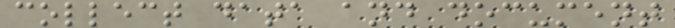collect data and document
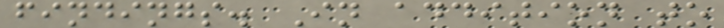findings. In addition to
